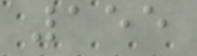155
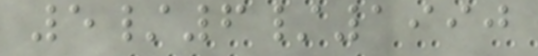5/6/1990
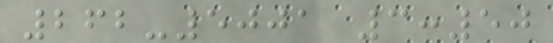262-5001 3:50
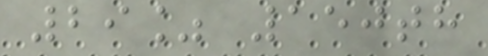29% 150th
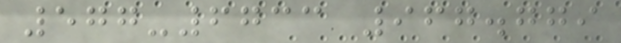577-6733 967.779
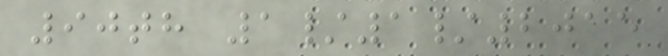90th 1/1/2015
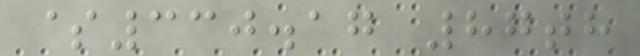$330.17 87th
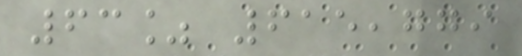63% 615,779
